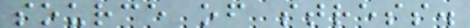source of stress.
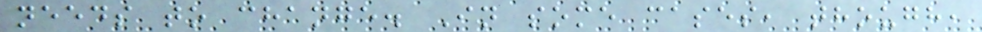needs to change. In some cases, though,
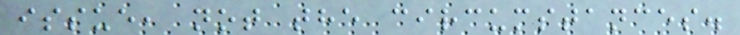issue, not the circumstances.
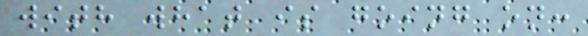with what is going on:
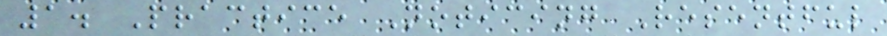1. Practice Noticing Resentful
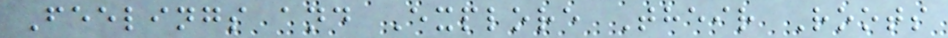Feelings and Explore Their Roots
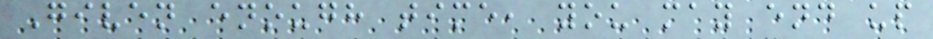Given enough time, you may end up
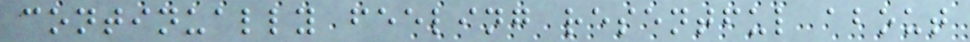continually feeling resentful about
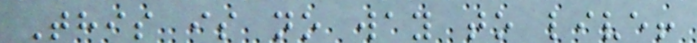This is no way to live!
